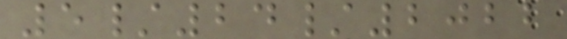5/24/2022
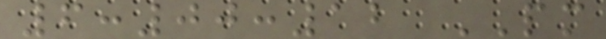6:00:12 PM
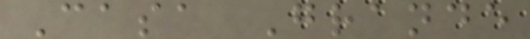Casa Grande
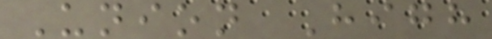Union High
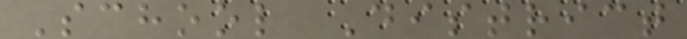School District
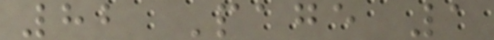82 Page 1
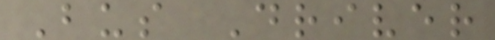Bus Driver
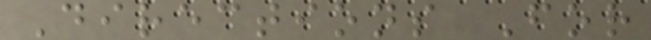Directions For
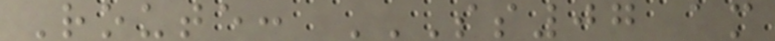Route: SS07 AM
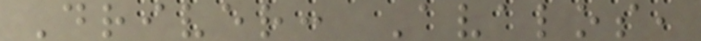Driver: Avalos,
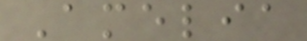Amelia
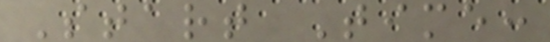Start Time:
